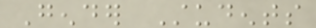Gender Students
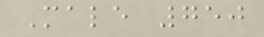Male 750
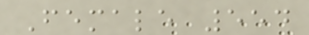Female 554
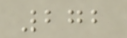272
